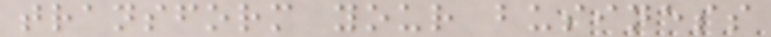transform your business
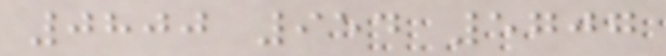0800 954 5707
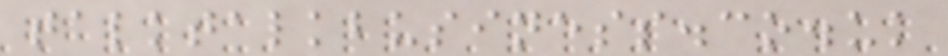talktalkbusiness.co.uk
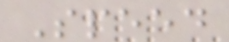Speed
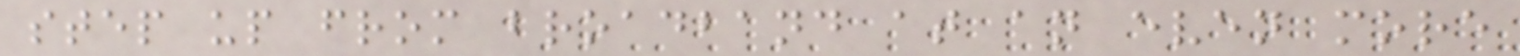step up from broadband at an even more
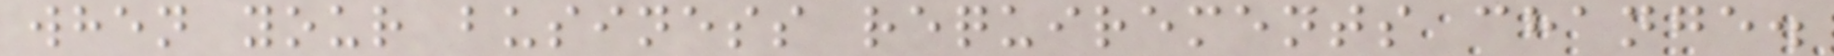when your business requirements change.
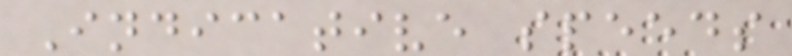Indicative speeds
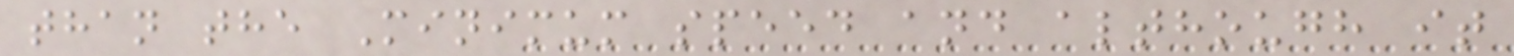than the Minimum speed and although it
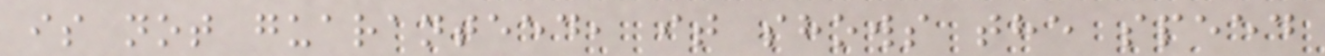is not guaranteed, it shows the speed
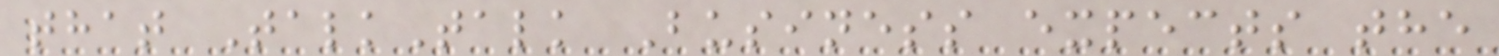that TalkTalk Business expects the
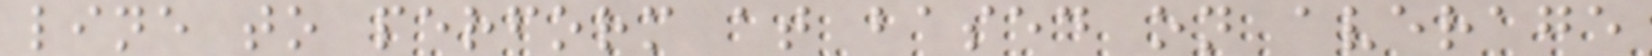line to perform at based on average
